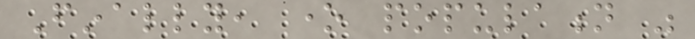Finally, one population was
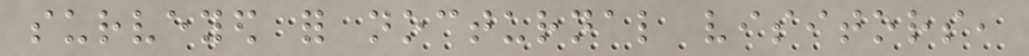surveyed for nocturnal visitors,
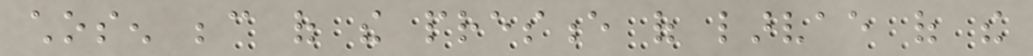chosen because of the presence of larvae of the
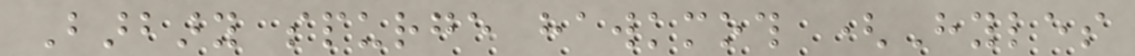Barbary spurge hawkmoth (Hyles
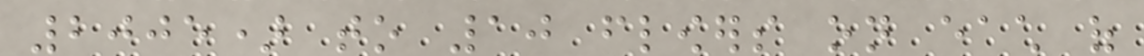2005) to 10 flowers on each of
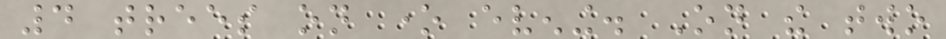4 trees on one evening. On the two
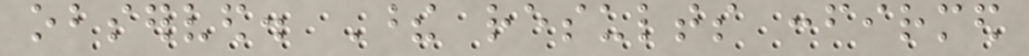observed. These results confirmed
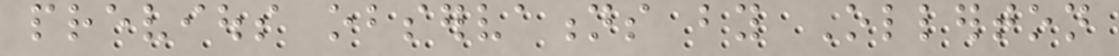previous observations by Ollerton
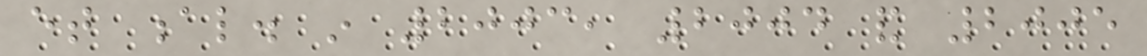et al. in 2003, 2004 and 2005
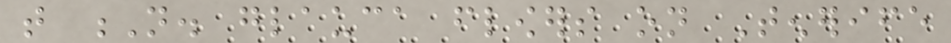that N. glauca flowers on Tenerife
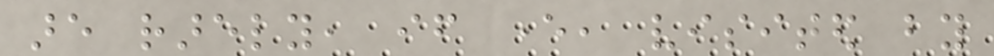are rarely, if ever, visited by
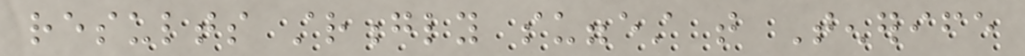results strongly suggest that Tenerife
